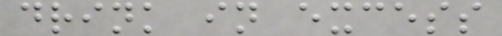drink in excess
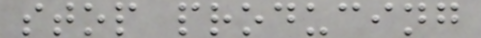stop producing
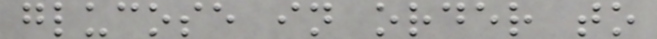glucose in order to
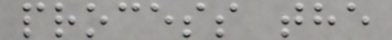process the
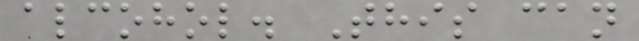alcohol. This can
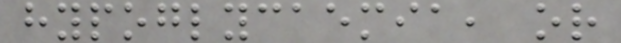hypoglycaemia, or
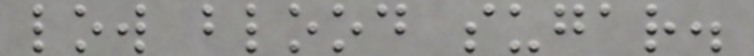low blood sugar.
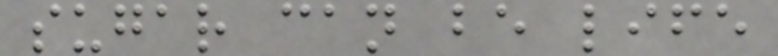sugar can be life
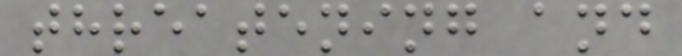threatening and
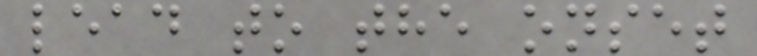lead to the onset
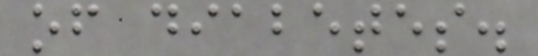of diabetes.
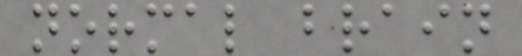normal brain
